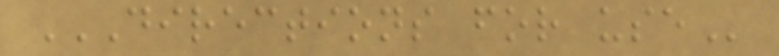DIRECTIONS FOR USE
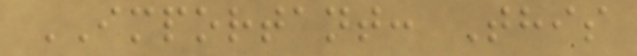IMPORTANT: This
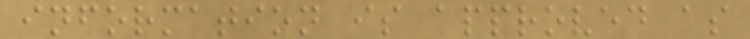information is approved as
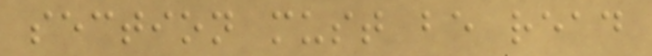section must be read
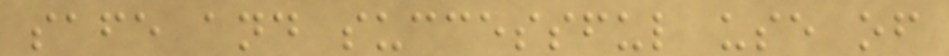safe and successful use of
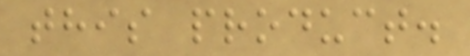this product.
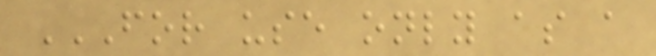FOR USE ONLY AS A
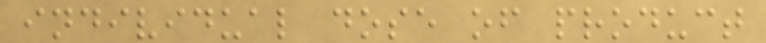individual dose of product
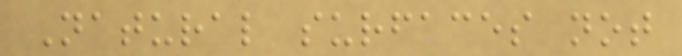Natural surfaces not
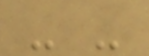- -
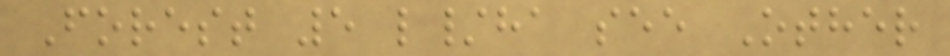Forest 5 l/ha see Other
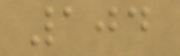104
